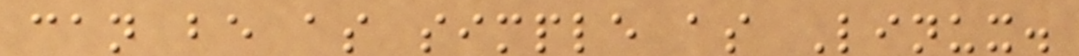can be as simple as Linux.
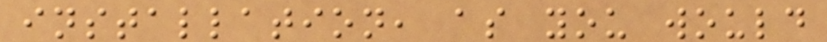installation, as you would
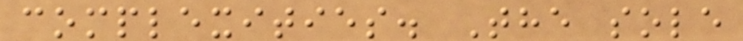complexities. The sole
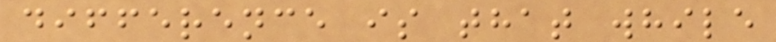difference is that while
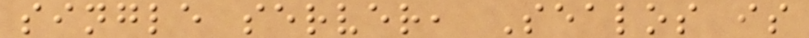single server, Sealos is
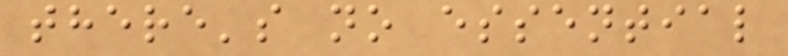there's no essential
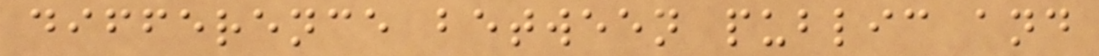difference between public and
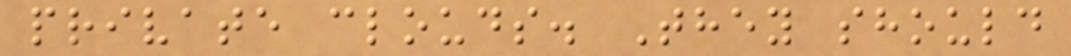private clouds. They should
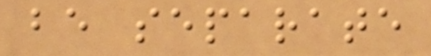be separate
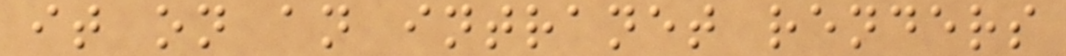it on an intranet renders
